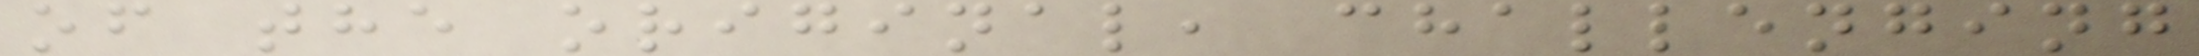of the original, challenging
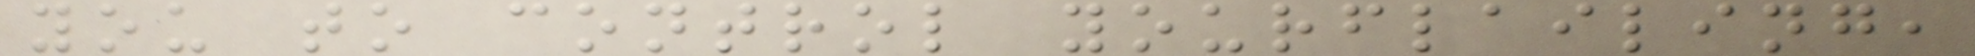you to control yourflailing,
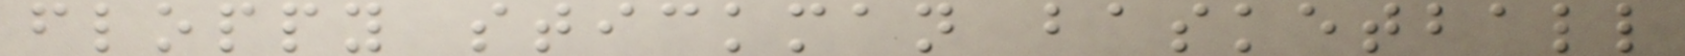floppy stickman basketball
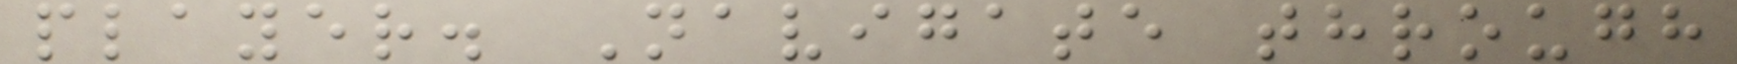player. Navigate through
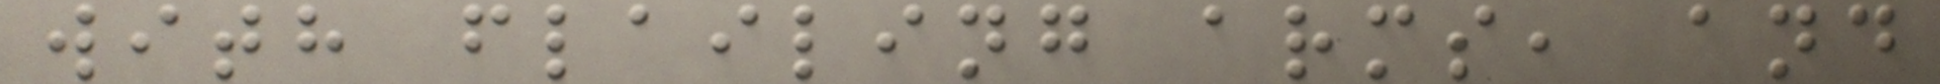with flailing arms, and
